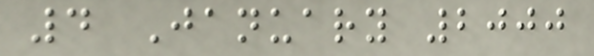4 January 2000
